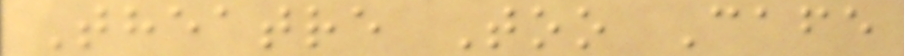Theatre Too Cafe
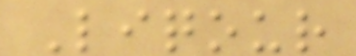Liqour
